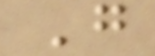G
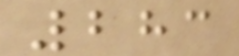283
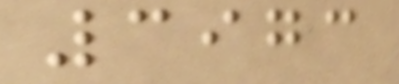3973
